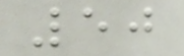50
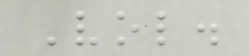Vol.
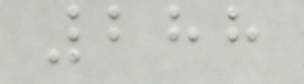288
